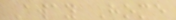Away Home
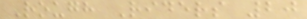Rough Riders 20
